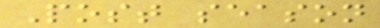Post season
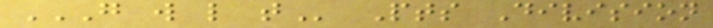G W L T Pts Division
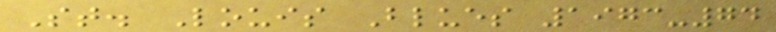St. Louis Blues 1973-74
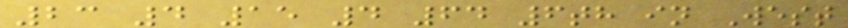23 4 15 4 64 6th in West
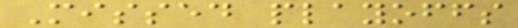Missed playoffs
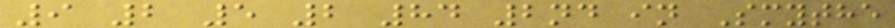9 2 5 2 84 2nd in Smythe
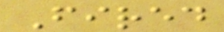Fired
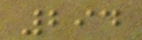294
